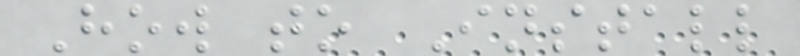How to Install
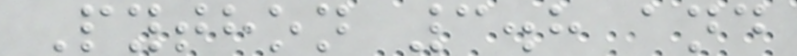Python 3.8 and
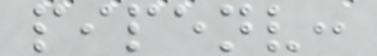pipenv:
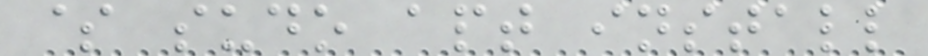$ sudo apt install
